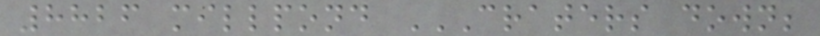8826 millpond CRATERS DOWN;
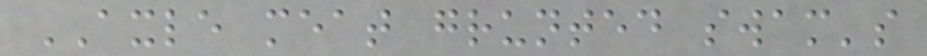AXLE meat grunted swam's
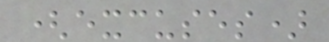(excuses)
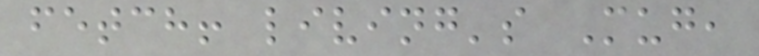fetch! living's Mug,
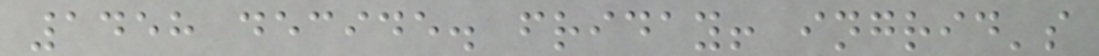1458 decide. friday! ingrid's
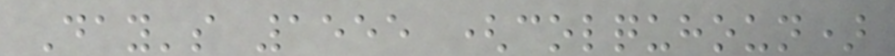Day's 1555 (colquhoun)
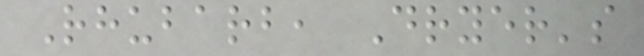Rhubarb, Dryer's
